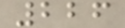226
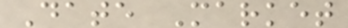Date Market
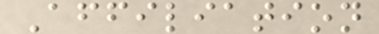Affiliation
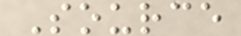Source
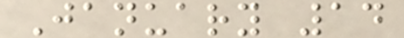January 14
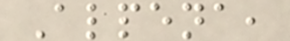Alpena,
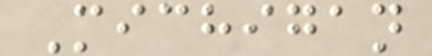Michigan
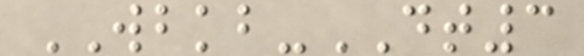WBKB-DT3
